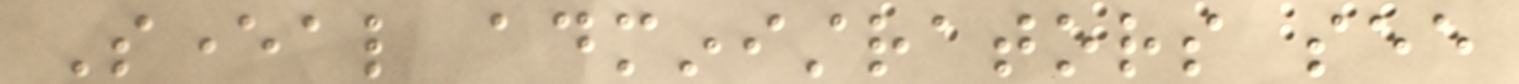Several administrators see
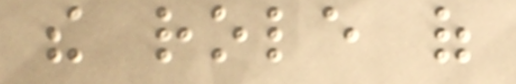the role of
